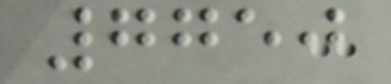7750
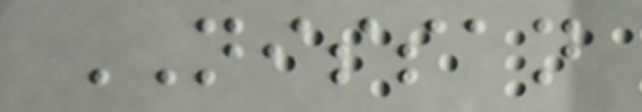NISSAN
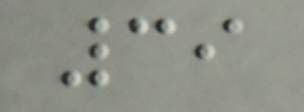39
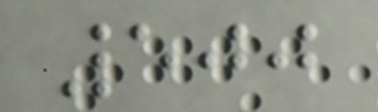500
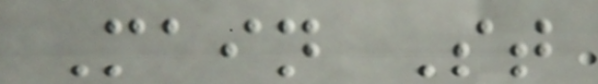Main St
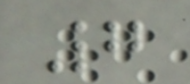7
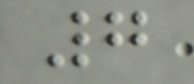7
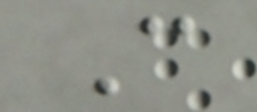C
